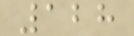128
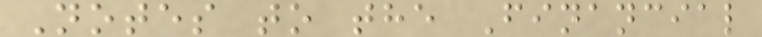Notes to the Financial
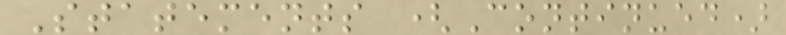Statements (Continued)
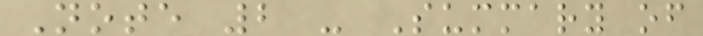Note 2 - Summary of
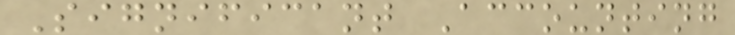Significant Accounting
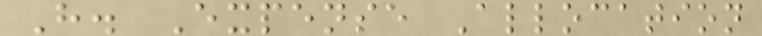H. Expense Allocation
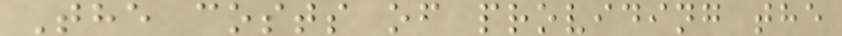The costs of providing the
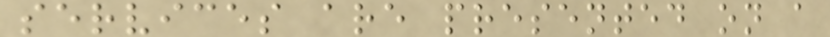services are presented on a
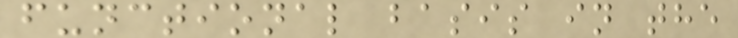functional basis in the
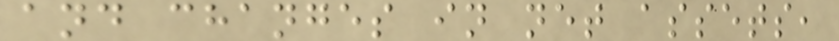and changes in net assets,
